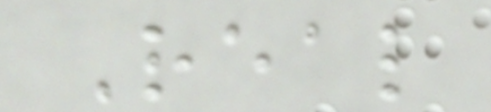Real
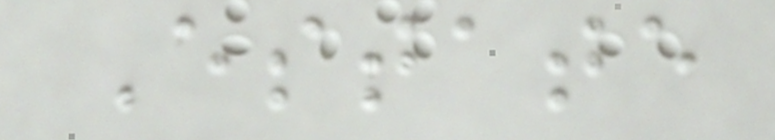Estate
